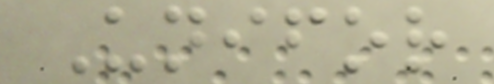Unifor
